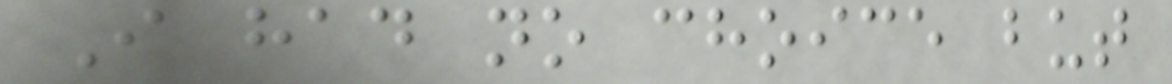I had no choice but
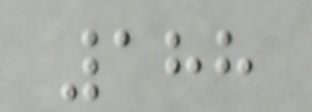188
